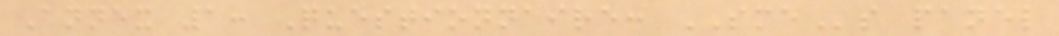Annex 1: Questionnaire: SMEs panel
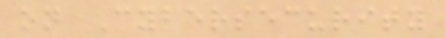on Cybersecurity
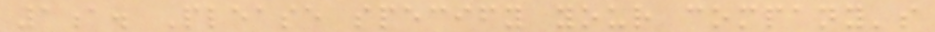1a. Please specify your company's
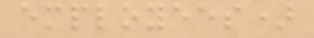employees)
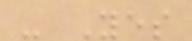- Yes
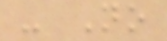- No
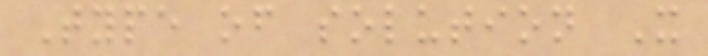Type of solution X
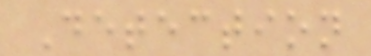Detection
